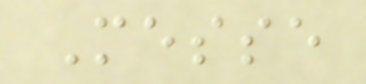Messe
